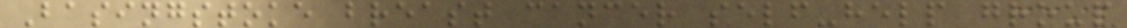Basingstoke breast cancer self-help group
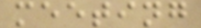meeting
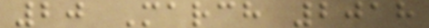20 March 2018
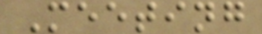Meeting
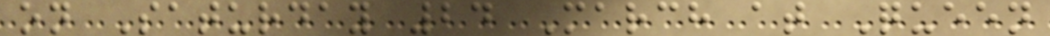on Saturday 24 March at Queen
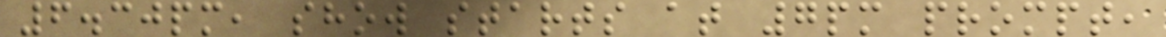6.30pm, show starts at 7pm prompt,
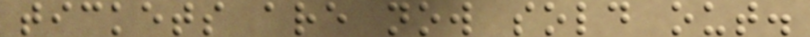tickets are now sold out.
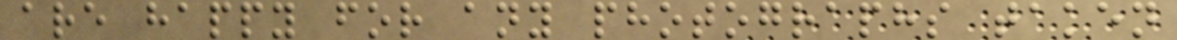are happy for any photographs taken
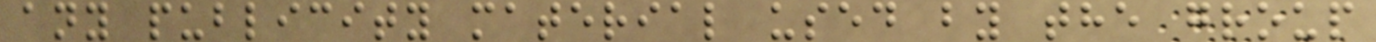any publicity material used by the group
